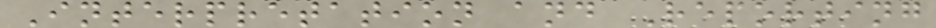Interpretation and Reporting
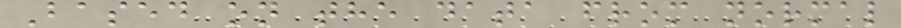Based on the data from normal
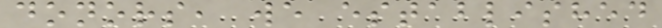donors, we established
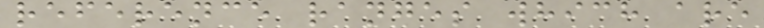reference ranges which are
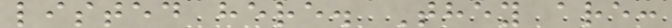listed here. They are:
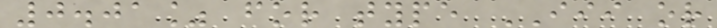0.01% for type III or
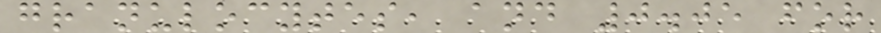granulocytes, and 0.05 for
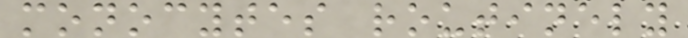monocytes routinely
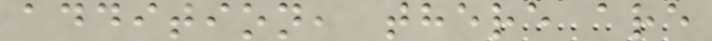addition, there are
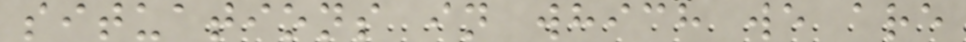situations in which we are
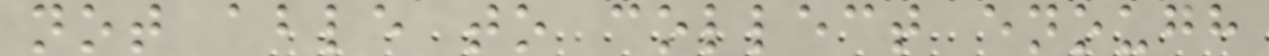not able to collect enough
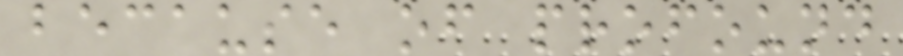because of profound
